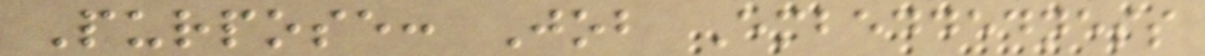Purpose: Job Embeddedness
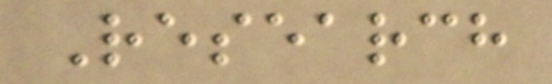Research
